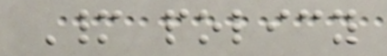Many policy
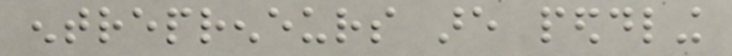entrepreneurs are peddling
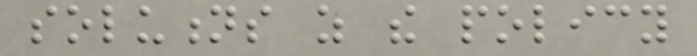solutions as the policy
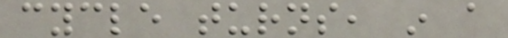cycle turns, in a
